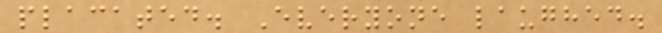placated. Everyone laughed.
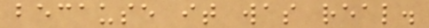because it was real.
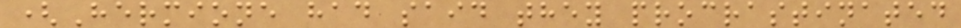(Hermione had said they procrastinated
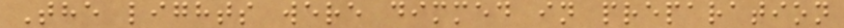The lights were dimmed in preparation
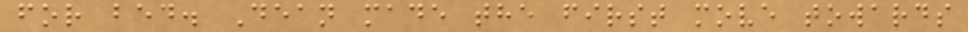for bed. Dean made the first move towards
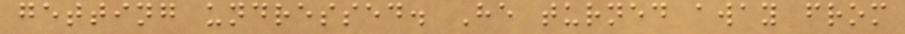getting undressed. He turned away from
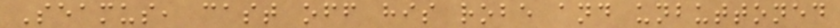Seamus, cast off his robe and unbuttoned
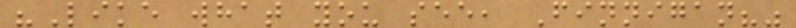"Like what you see, Finnigan?"
